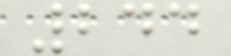244
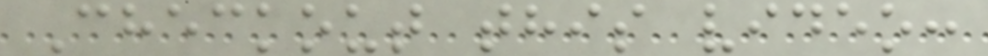Checkout this video:
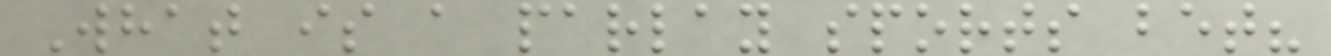What is a parlay sports bet?
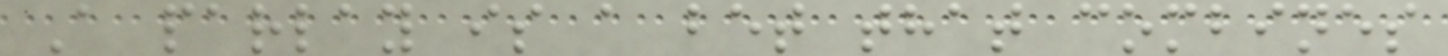A parlay is a bet that combines
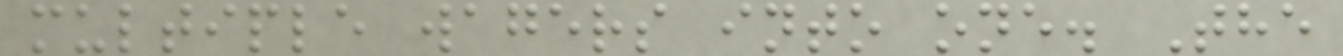multiple wagers into one. The
